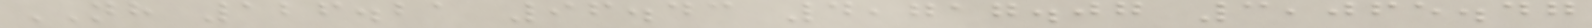NH 126.21 96.43 4,717.07 3,065.47
